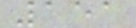151
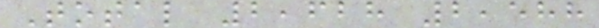Total 2,628 2,588
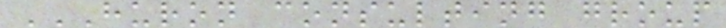HURON CONSULTING GROUP
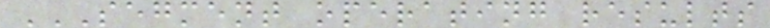SEGMENT OPERATING RESULTS
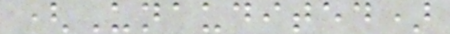(Unaudited)
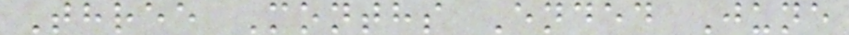Three Months Ended June
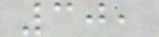30,
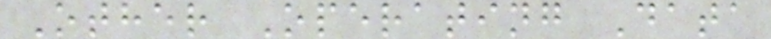Other Operating Data
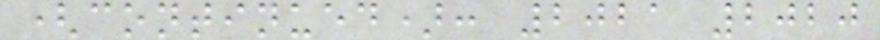(continued): 2021 2020
